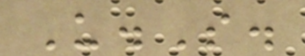U.S.
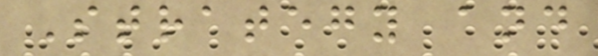Strategy and
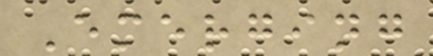Emerging
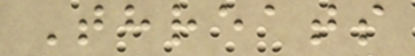Threats
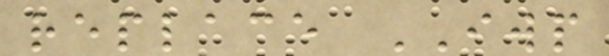replace IWP
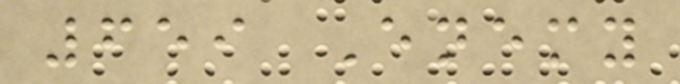659 Enemy
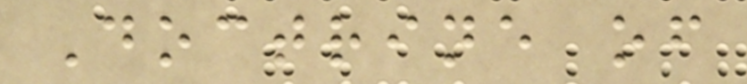Doctrine of
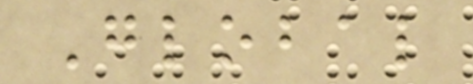Global
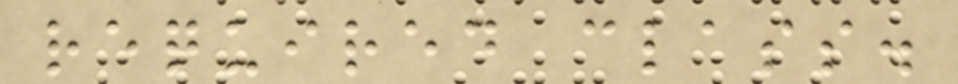required class.
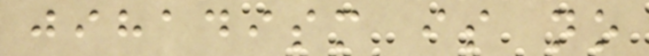jihadism is no
